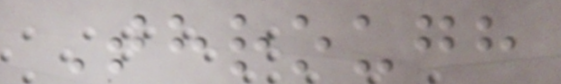Through
